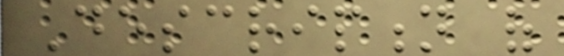Description of
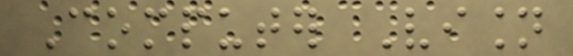Computer Vision
